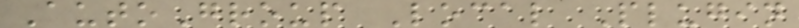AutoGroup Local Plugin
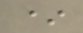*
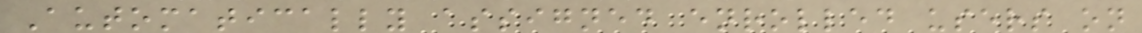Automatically assigned enrolled users on
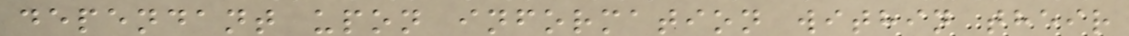dependant upon information within their
